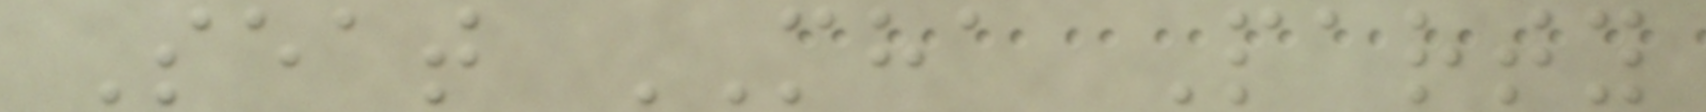Seat MHA Party
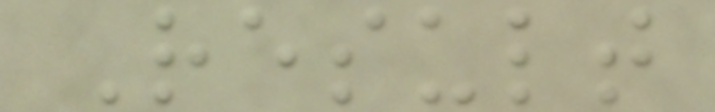Result
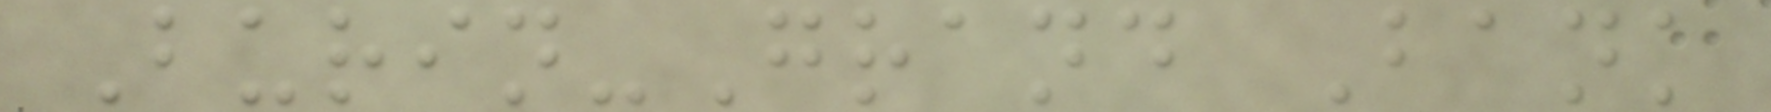Burin-Grand Bank
